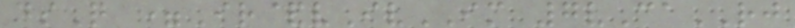dsQ =Ir&vIvIM 7vCaRJ
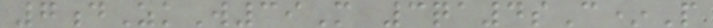7dZkW39M 3qa4sC*P
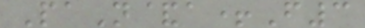PaN&a+F3
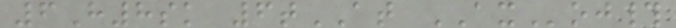6H8sk 6tAT AXoj#
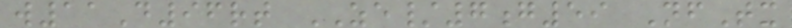w11D96rt ZE/7g59 NfTx
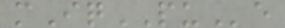mIqPUe
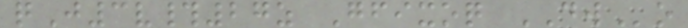qJ3v#27z Gfixoq DWo
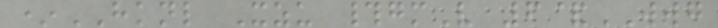*HKNL Xzu #gmV 6&WWG
